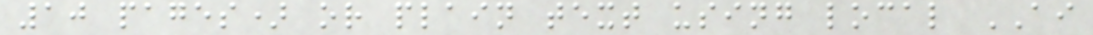10 pages) or plain text using local AI
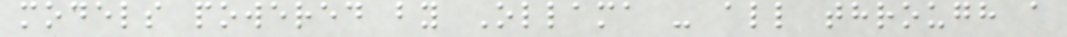models powered by Ollama - all through a
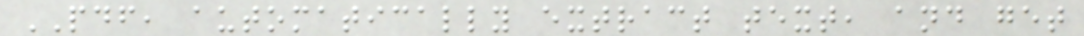PDF, automatically extract text, and get
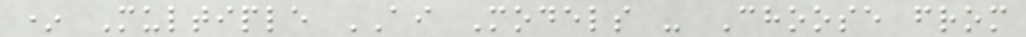* Multiple AI Models - Choose from
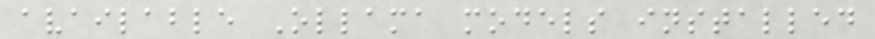available Ollama models installed
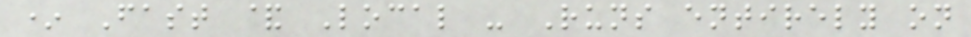* Fast & Local - Runs entirely on
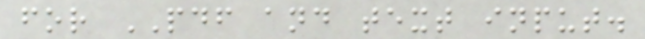for PDF and text input.
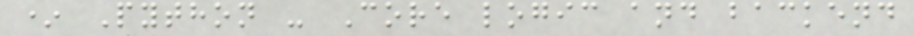* Python - Core logic and backend
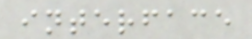interface
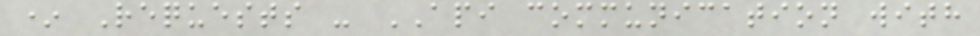* Requests - API communication with
